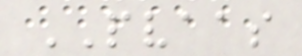PVAAS
